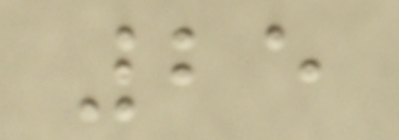25
